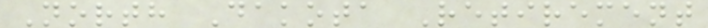North Dakota Retirement
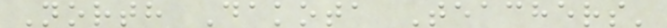North Dakota Teachers'
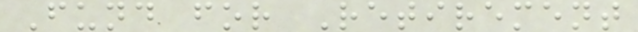Fund for Retirement
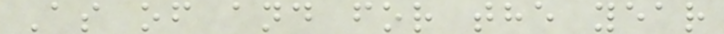As of and for the year
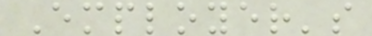Employer's
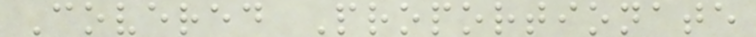Covered Proportionate
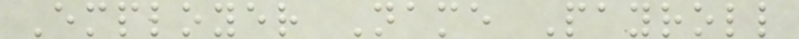Employer Name Payroll
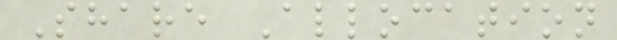Share Allocation
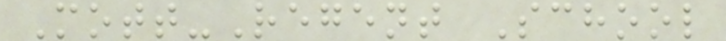Mott-Regent School
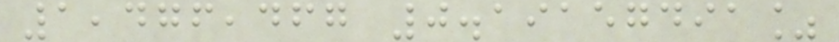1,476,467 0.19157491%
